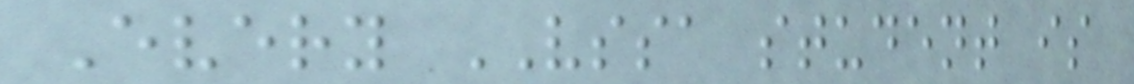Every VSSA student is
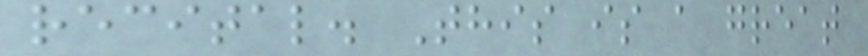recital. This is a great
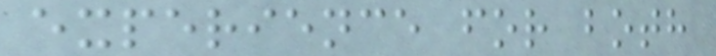experience for both
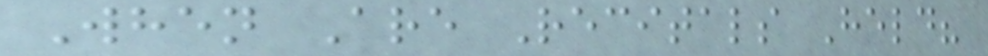When Are Recitals Held?
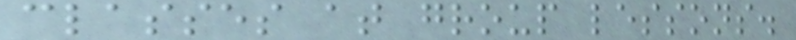classes at group lessons.
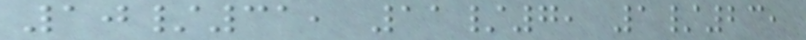10/31, 11/7, 1/23,
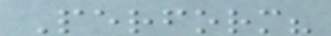Perform?
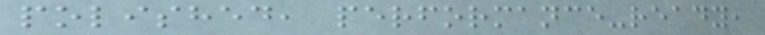polished, performance-ready,
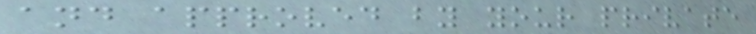and approved by your private
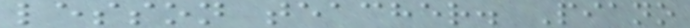lesson teacher. Piano
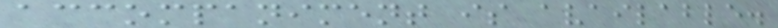accompaniment is available.
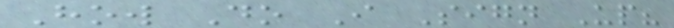How Do I Sign Up?
